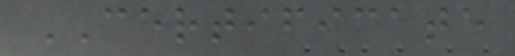CERTIFICATE
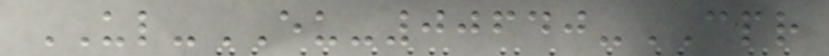UL-EU-00640-CPR
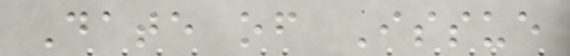Date of Issue
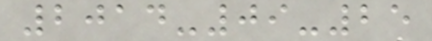2014-09-25
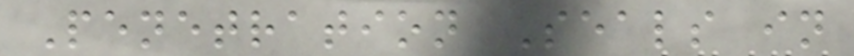Penetration Seals in
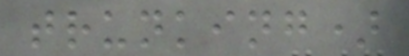trunking)
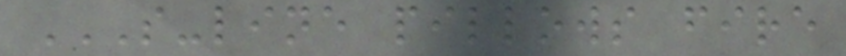S-LINE PILLOWS FIRE
